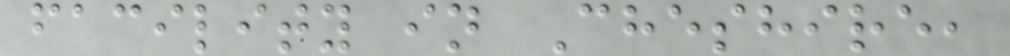facility in Cheshire,
